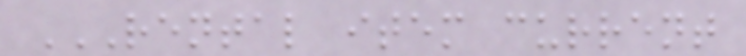RENTAL ITEM CURRENT
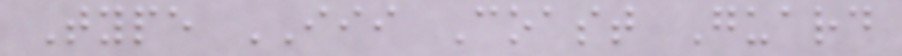Type III Coast Guard
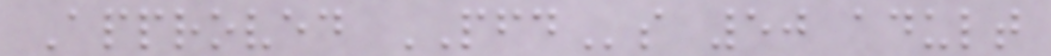Approved PFDs 50 adult
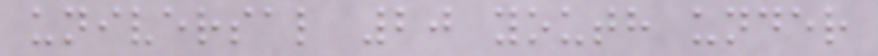universal 20 youth under
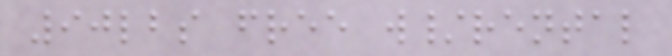90lbs free w/rental
